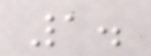1.
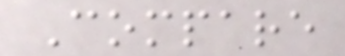Compare
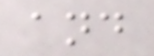and
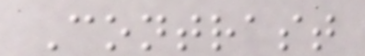Contrast
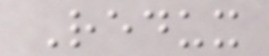Redux
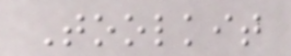Toolkit
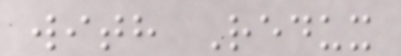with Redux
